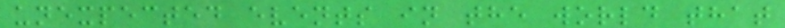unexpected events in the world that
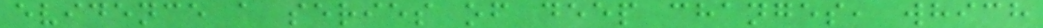evidence a series of deep changes, which
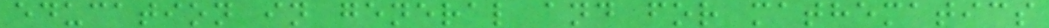education in general and for mathematics
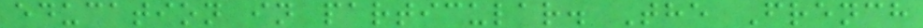education in particular. The French
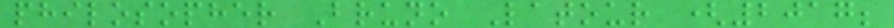philosopher Bruno Latour (2017;
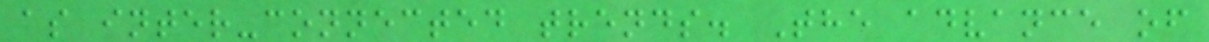as inter-connected trends. The advance of
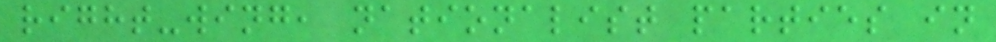right-wing, nationalist parties in
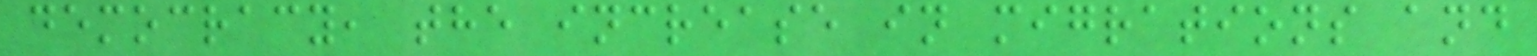democracy, the increase in migrations and
